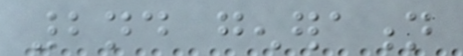2nd generation
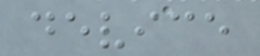device
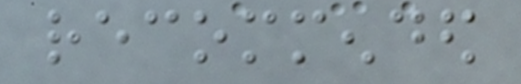recommended
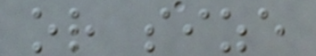or size
